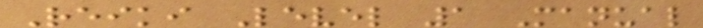Reiki Level 1 Manual
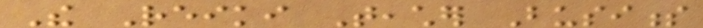The Reiki Teacher Business
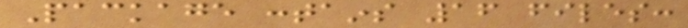Package contains 16 files:
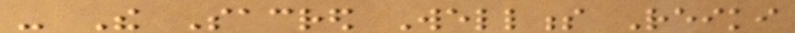- The Sacred Wellness Reiki
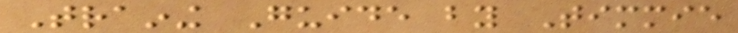Training Guide by Timmie
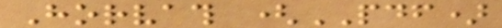Horvath (PDF)
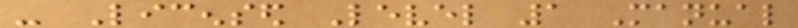- Licensed Level 1 Manual
